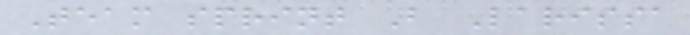Team sprint B Larissa
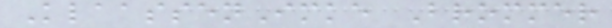KlaassenImke Brommer
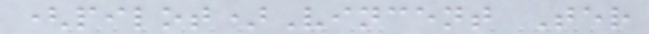(pilot)Vincent Ter
